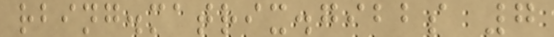rbing.matrix.gibbs 7
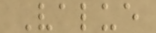Value
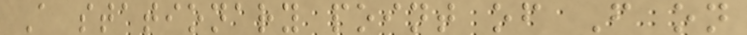A stationary point of F on
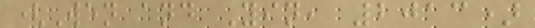(Wen and Yin, 2013)
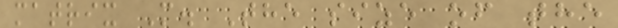matrix M. The size of the
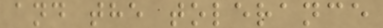and the tolerance
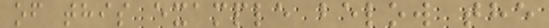of this example below the
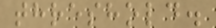threshold.
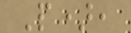P),
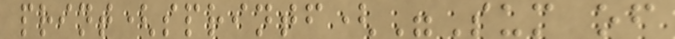print(sprintf("Sum of
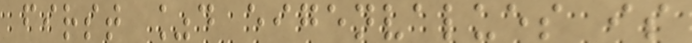first %d eigenvalues is
